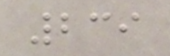239
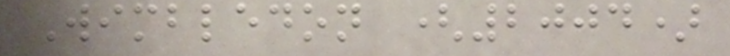Wimbledon (2004)
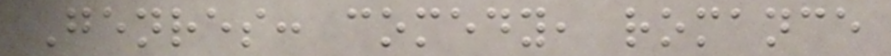Genres: comedy, romance
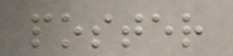poster
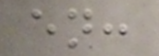en:
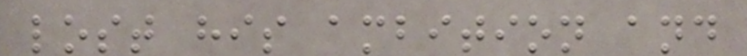lost his ambition and
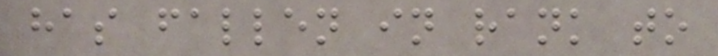has fallen in rank to
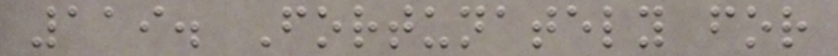119. Fortunately for
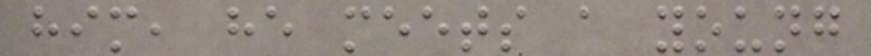him, he meets a young
